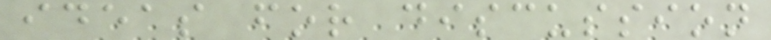ideas for discussion
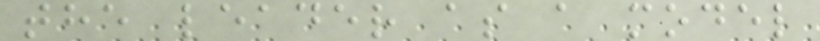the leader as a model
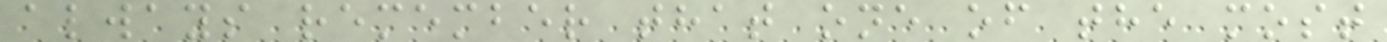always remember that one of the most
